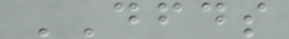DFDS
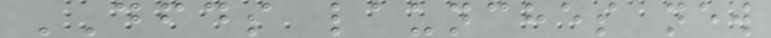DFDS launches new
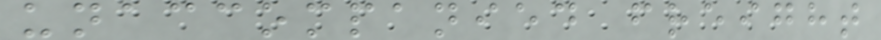unaccompanied freight
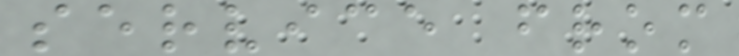service from
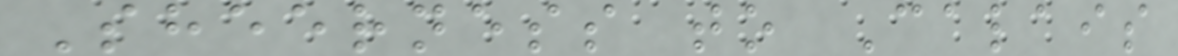Sheerness to Calais
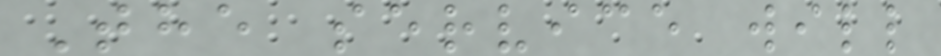The service will
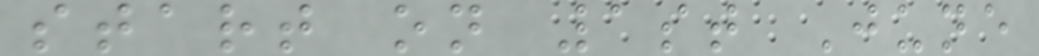start on 1st June
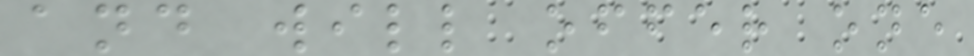and will offer one
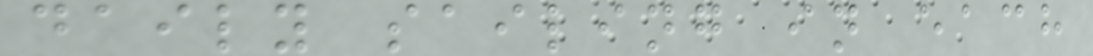daily sailing in each
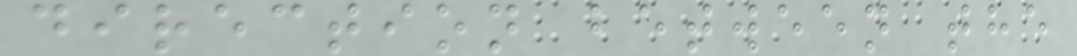direction between the
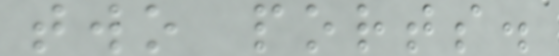two ports.
